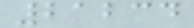21234
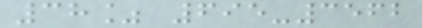38% 695-3562
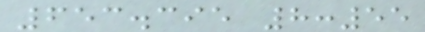653.395 8:55
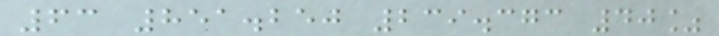63 851.250 239.373 40%
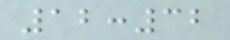12:32
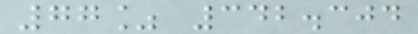77% 342.304
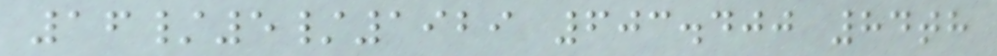16/5/1929 603.400 84th
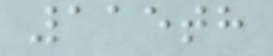115th
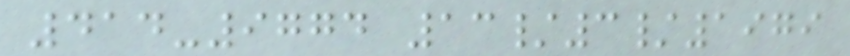414-9774 13/3/1979
